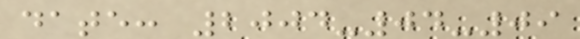date: 2004-04-09
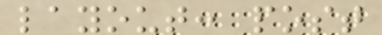layout: post
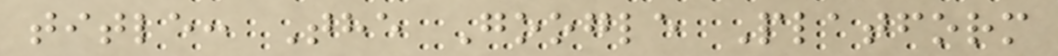title: The Google Platform
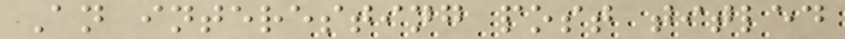An interesting post titled
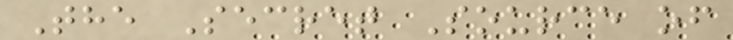The Secret Source of
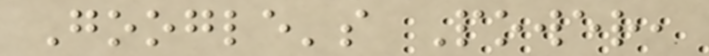Google's Power,
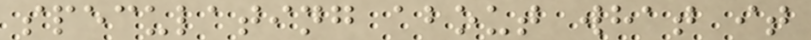speculating about what it
